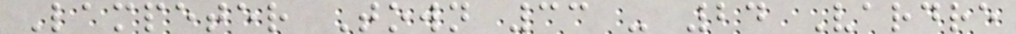Lampeter Town 33 - 24 Vardre
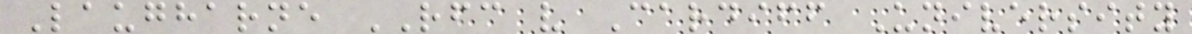Laugharne RFC v Cardiff University
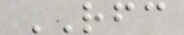RFC
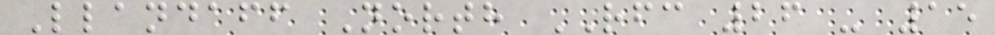Llandaff North RFC 26 - 15
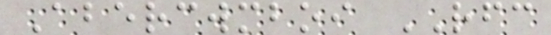Abercwmboi RFC
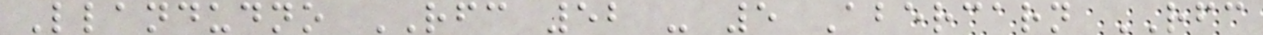Llandudno RFC 52 - 5 Abercarn RFC
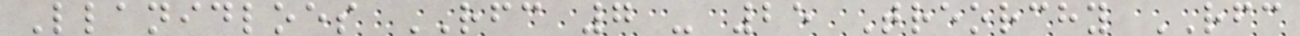Llanidloes RFC 7 - 25 Treorchy RFC
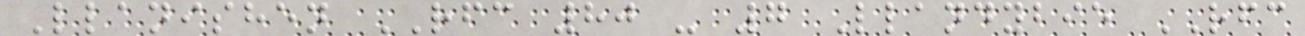Llanishen RFC 80 - 7 Llandybie RFC
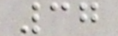37
